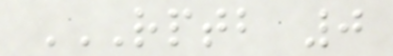RPTB 0
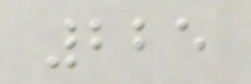225
